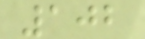102
